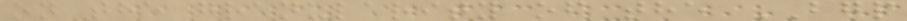on the granularity of the BGP
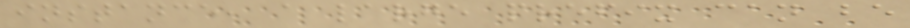instance, a large prefix can be
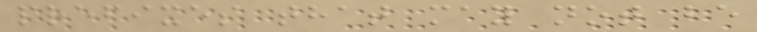prefixes that may not be
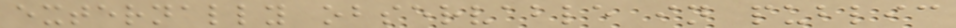externally observable in public
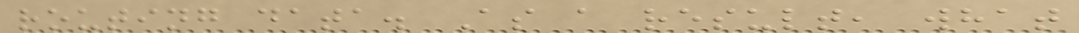routing data. As a result, what
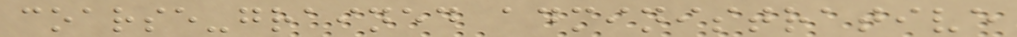coarse-grained administrative
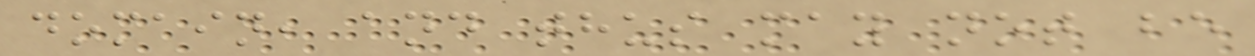domain, and thus may not be
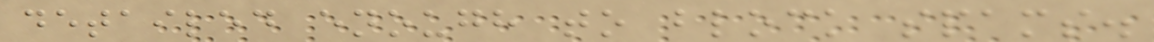detailed enough to block spams.
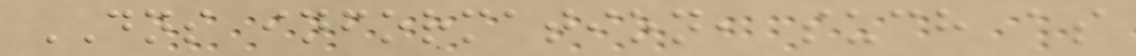DNS information, such as
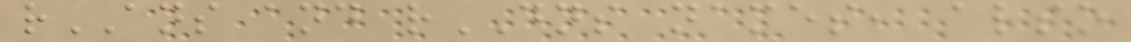rANS and rDNS names, also
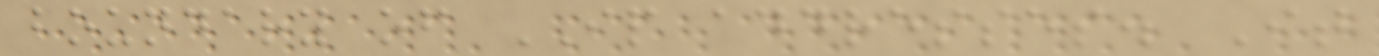boundary of IP addresses. It
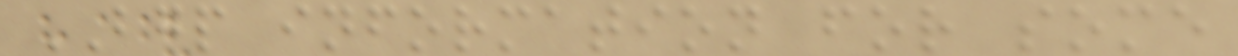BGP information for some
